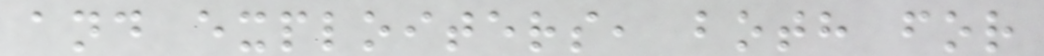and exploiters, both for
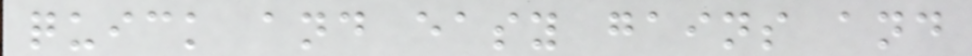quick and easy gains and
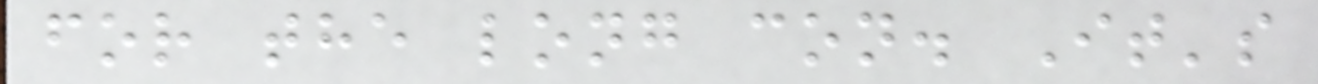for the long con. It's
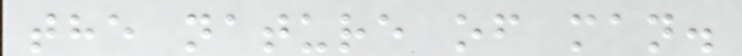the nature of man.
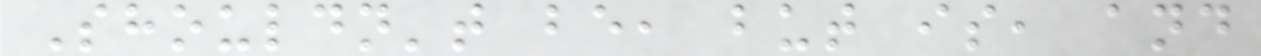Shouldn't be, but is, and
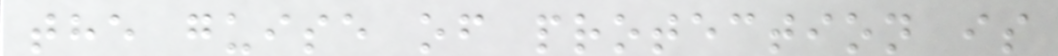the guise of protection is
